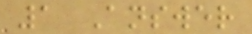1 Answer
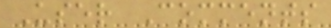User Comments
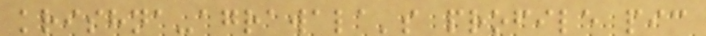krishna-agrawala's profile pic
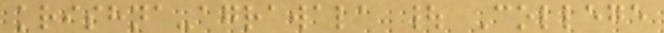krishna-agrawala | College
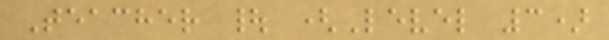Teacher | (Level 3)
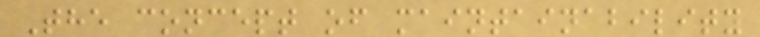The concept of maintainability
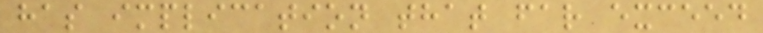has implication that far exceed
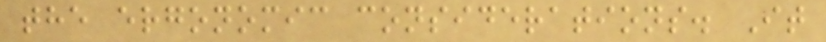the ergonomic considerations. It
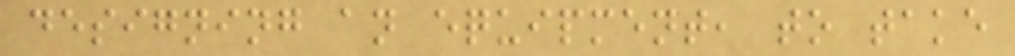designing an equipment, to take
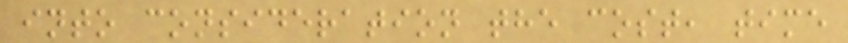into consideration the cost, time
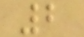2
